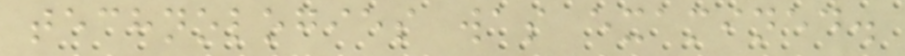technologies was examined.
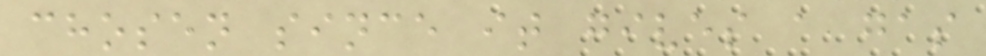chosen since it gives a gas
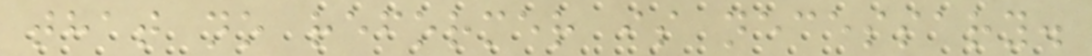that no reformer is necessary.
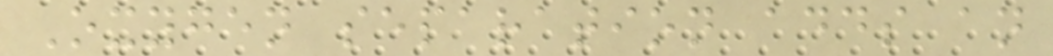Oxygen separation adds an
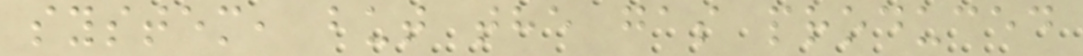system, but the gas produced
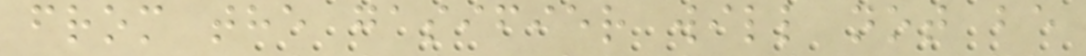from the gasifier will not be
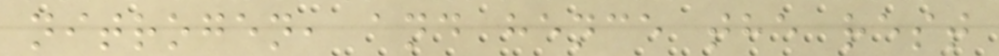nitrogen, and hence the rest
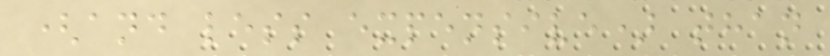(and less expensive) than
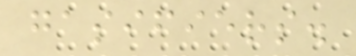gasifiers.
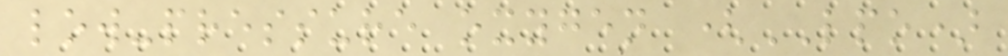low-pressure oxygen (LPO)
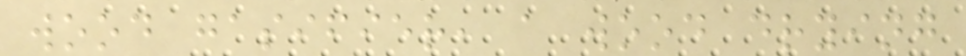wood gasifier, a wood drying
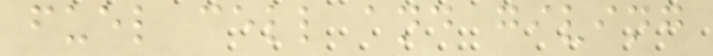fuel cell and giving
